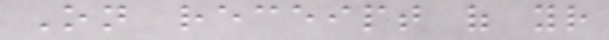On receipt of your
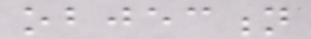objection
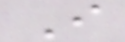I
